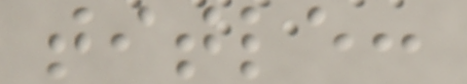title:
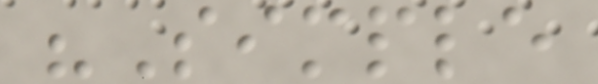"Simple
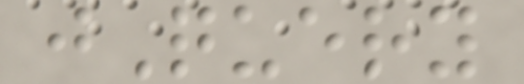jQuery
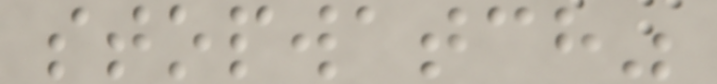stopwatch"
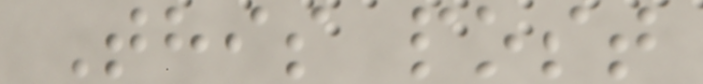This post
